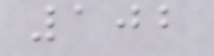102
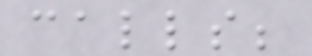calls;
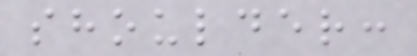shoulder:
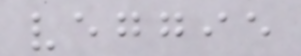veggie
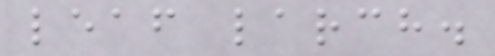leaf larch.
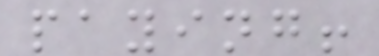paying!
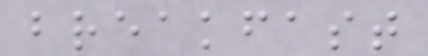breakfast
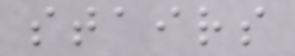stairs
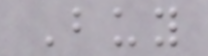Buy
